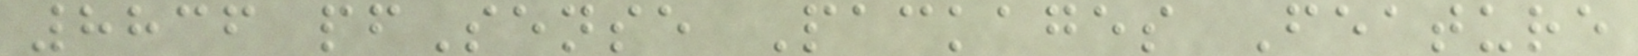8836 pfSense Packages Feature
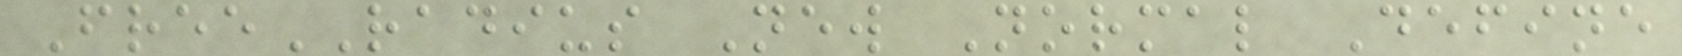FreeRADIUS New Normal Define
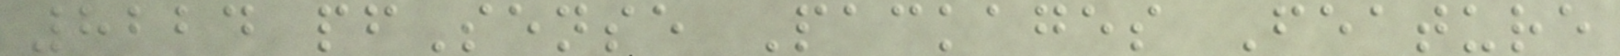8224 pfSense Packages Feature
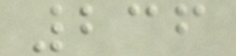236
